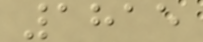1815
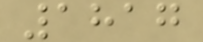1817
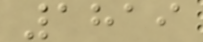1819
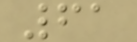61
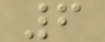6
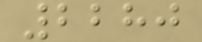2280
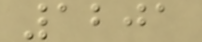1201
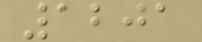1201
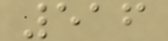516
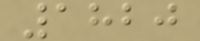1820
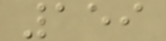159
